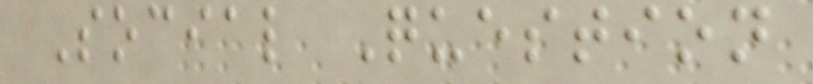Social Question
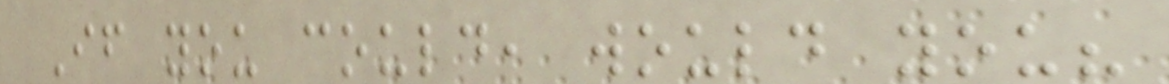If you could, would you?
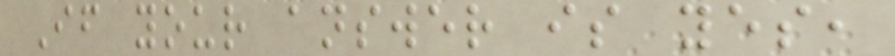If your answer is yes,
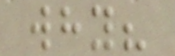why?
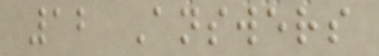12 Answers
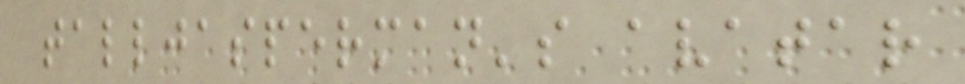talljasperman's avatar
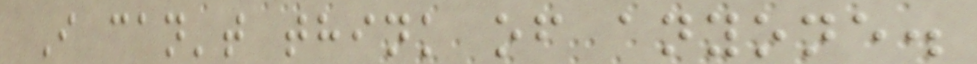I can't think of anyone.
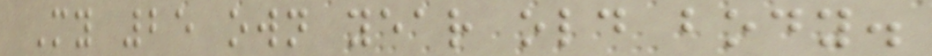My 25 own year old body.
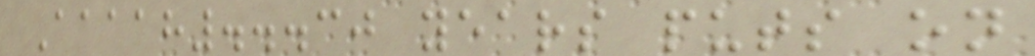Aaaah...30 years puts on
